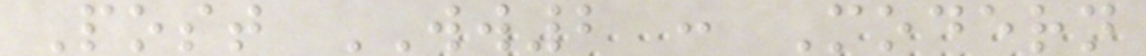Post WW2 : Modern
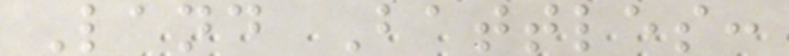Land Battles:
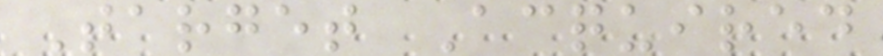Target Acquired
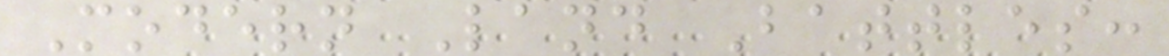Modern Land Battles:
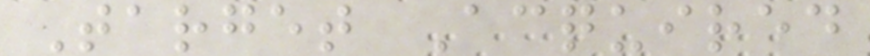Target Acquired
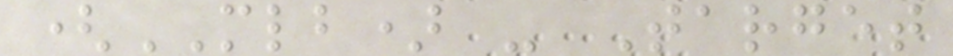(MLB) - Target
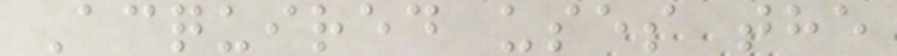Acquired uses the
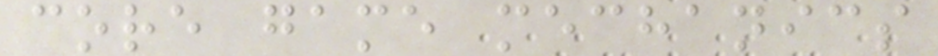core game mechanics
